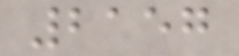2157
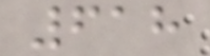618
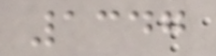1347
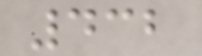432
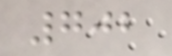702
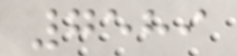7589
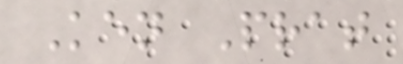Ken Prat
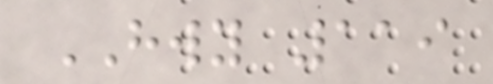HWY 119
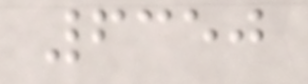6350
